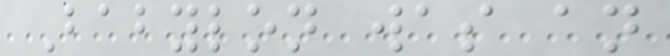Babylon was an
